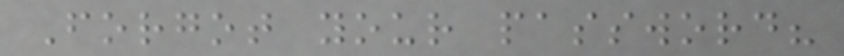Forgot your password?
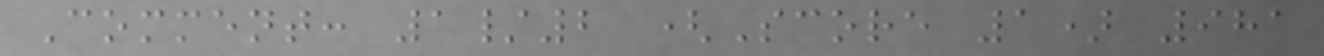Comment: 1/2 (Score 1) 981
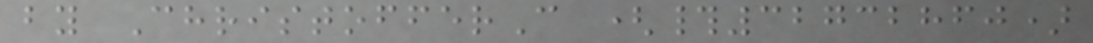by ChristofferC (#32732860)
